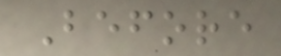Before
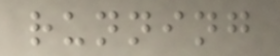running
